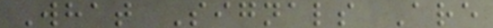What Signals Are
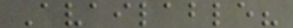Available?
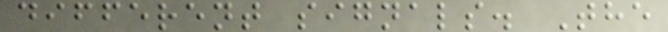different signals. The
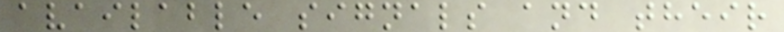available signals and their
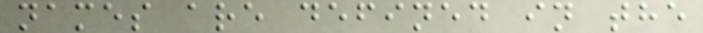names are defined in the
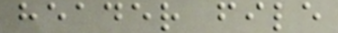header file
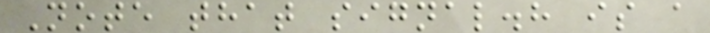Note that signal.h is a
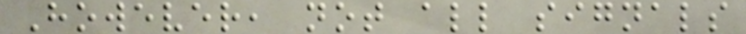However, not all signals
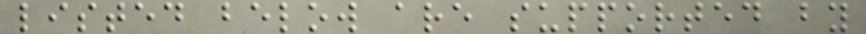listed below are supported by
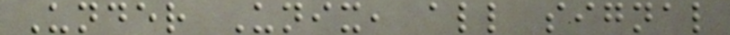Under Unix, all signal
